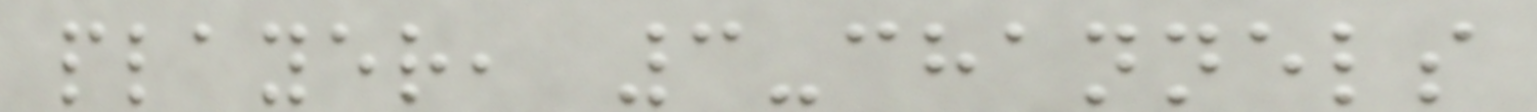player, 3-channels
